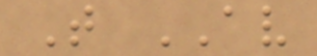T AV
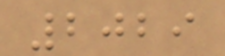2029
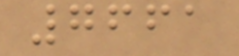7661
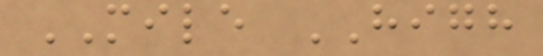MILE HIGH
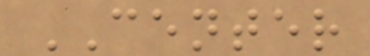CENTER
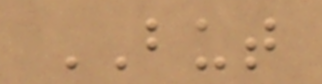BUT
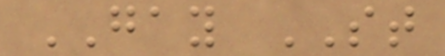GAY ST
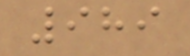989
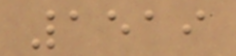1519
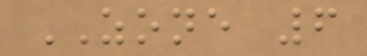ZONE 6
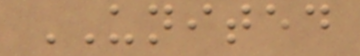UNITED
